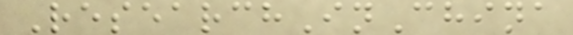ResearchInChina
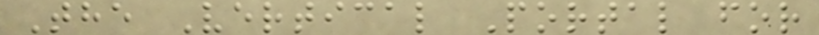The Vertical Portal for
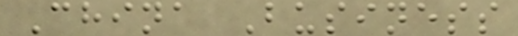China Business
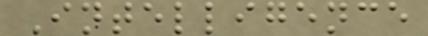Intelligence
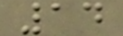14
